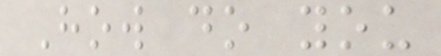How do you
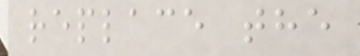replace the
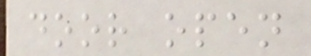door open
